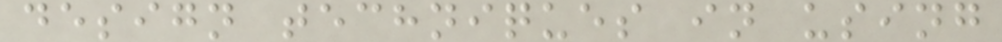design techniques in using
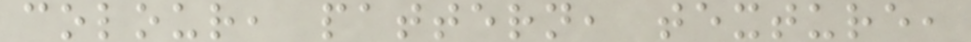colour, pattern, texture,
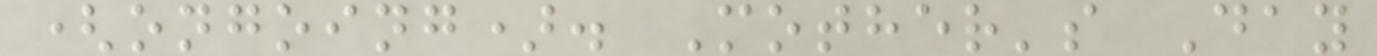(ongoing). Mother's Day
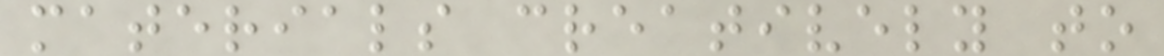materials creatively to
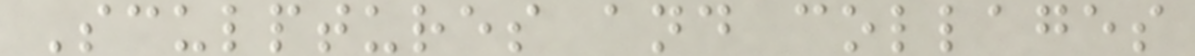Sculptures and collages
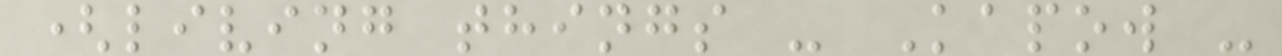(living things - Kapow -
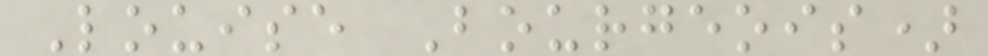Louise Bourgeois)
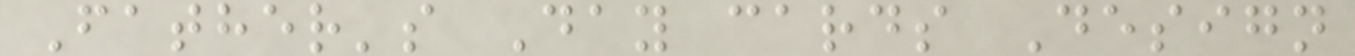Father's Day cards Design
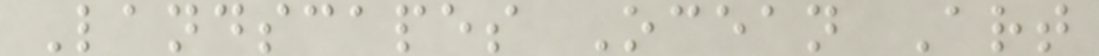Landscapes Ocean Art
